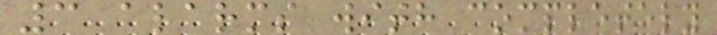3 alarms with completely
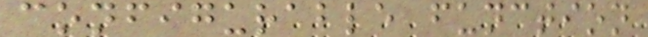configurable function
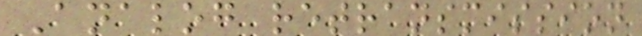Analog retransmission
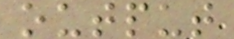output
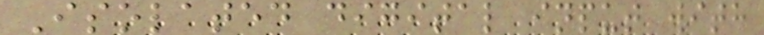Isolated digital input with
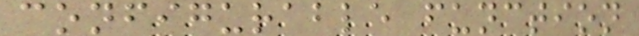configurable function
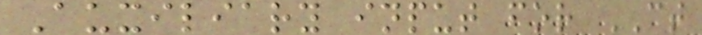Auxiliary input for CT
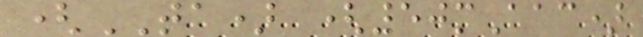(TA) (50mAac)
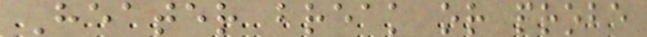Heater break or probe
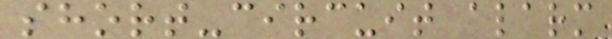short-circuit alarm
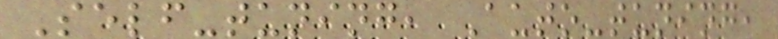Self-tuning, Auto-tuning,
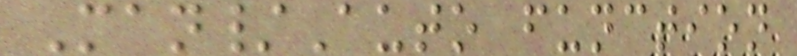Man/Auto function
